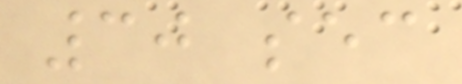30 sec
